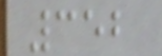352
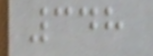348
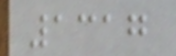1317
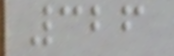326
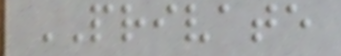PRIVATE
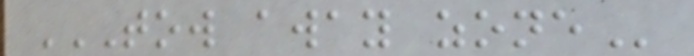TOW AWAY ZONE
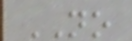NO
